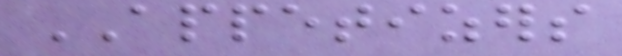APPETIZERS
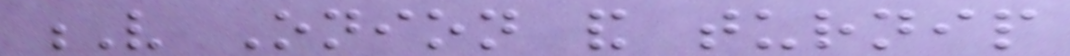V Onion and turnip
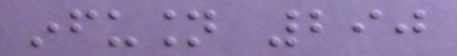infusion 290
